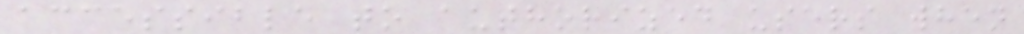accessible to authorized users when
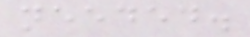needed.
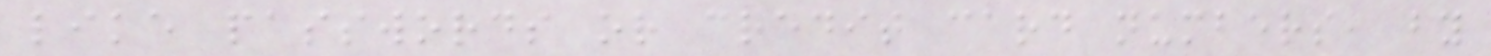like passwords or credit card numbers, by
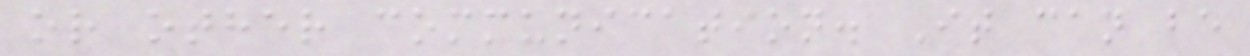or other communication. It can be
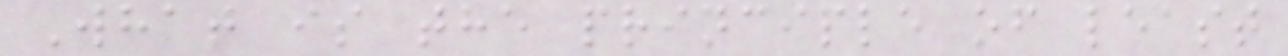What is the principle of least
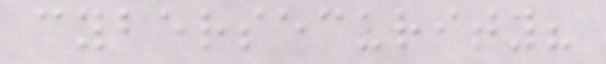cybersecurity?
